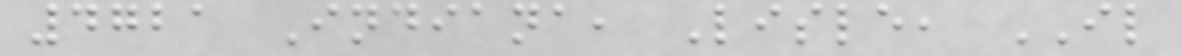4721 Indiana, Lisle, IL
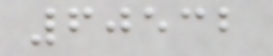60532
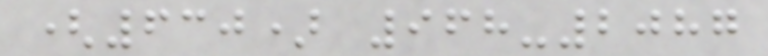(630) 968-2087
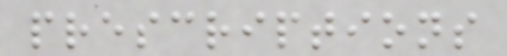prescriptions
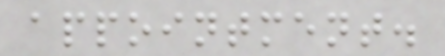appointment.
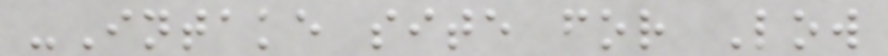-Intake site for Low
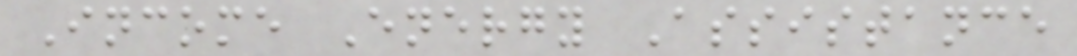Income Energy Assistance
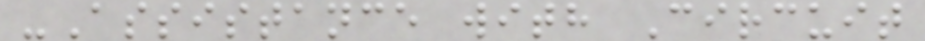-Assistance with Circuit
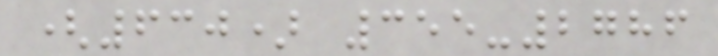(630) 355-2786
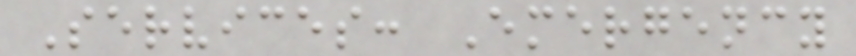Services: Emergency
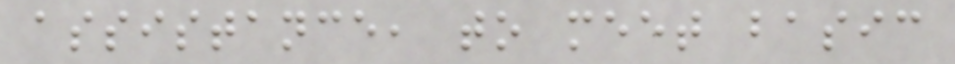assistance, to meet basic
